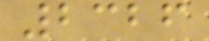2326
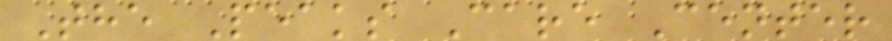The Peaks Care Center
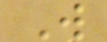W
